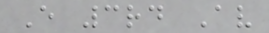E 3rd Av
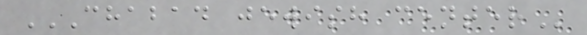CHABAD JEWISH CENTER
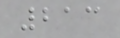213
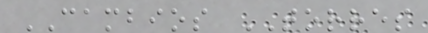CAMBIOS TORRES
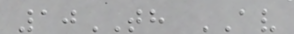10TH AV
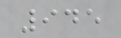945
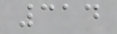314
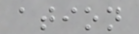ation
